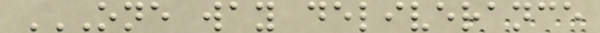ONE WAY DELIVERANCE
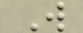W
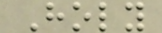Holy
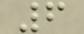6
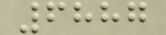6887
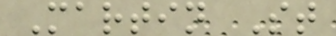Martin St
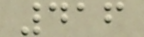416
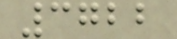3722
